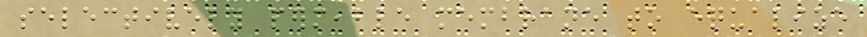selectively permeable membrane to equalize
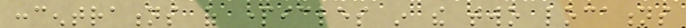concentrations of particles in the two locations
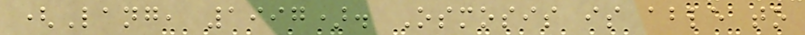(Lang, 1997). Osmosis is able to
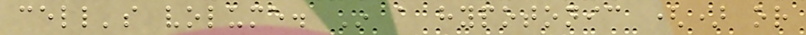cell's volume. In a hypotonic () or
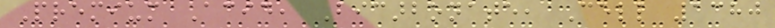Premium Acid, Bicarbonate, Cell 1380
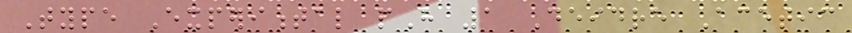Type Experimental pH 1 Deidre Acetic
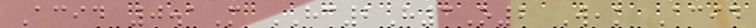Acid 0.1M HC2H3O2 Weak Acid
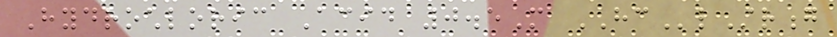Hydrochloric Acid 0.5M HClStrong
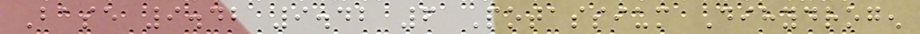Base 9.42 9.42 6 Potassium Dihydrogen
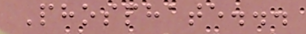Phosphate...
